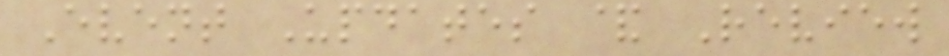Event Updates & Review
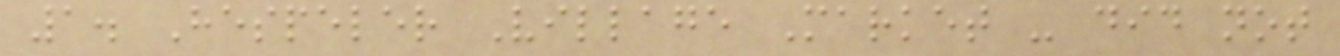1. Hespeler Village Market - did not
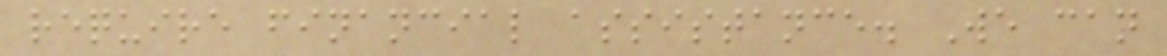require financial assistance. We can
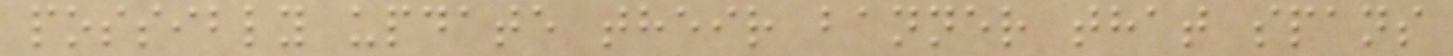possibly update their banner that spans
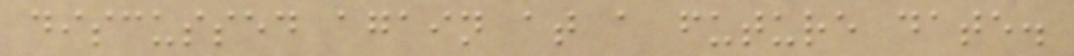discussed again at a future date.
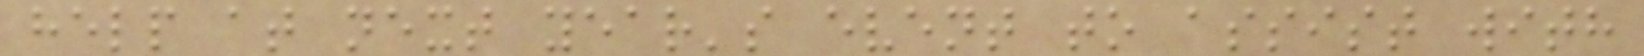help at next year's event to assist with
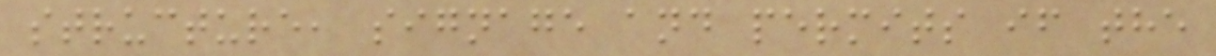structure, signage and permits if the
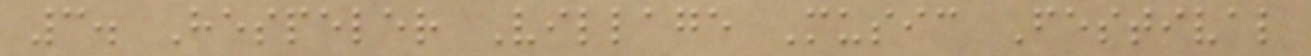3. Hespeler Village Music Festival
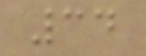34
